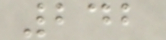242
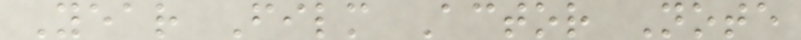Year Film Actor Note
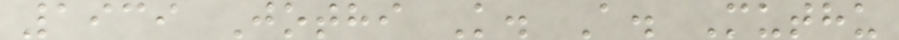1939 Jothi K. A. Muthu
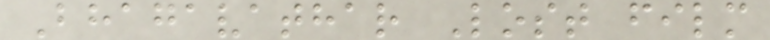Bhagavathar Lost film
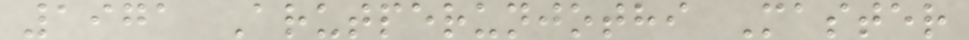1971 Arutperunjothi Master
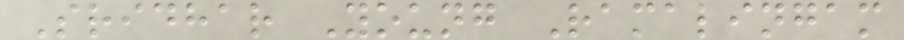Sridhar Young Ramalingam
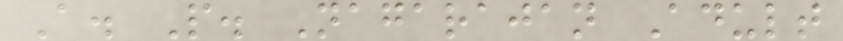A. P. Nagarajan Adult
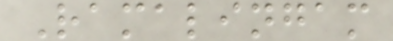Ramalingam
